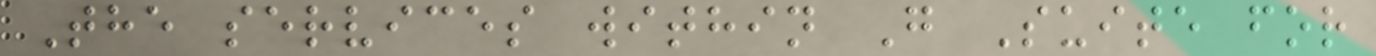The services within G Suite for
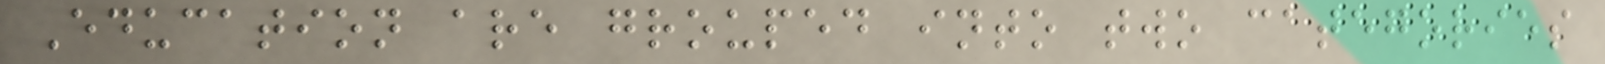Education are grouped into two categories
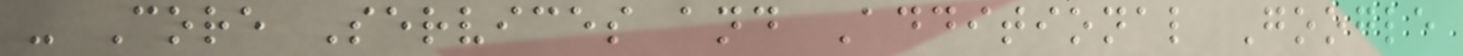- Core Services and Additional Google
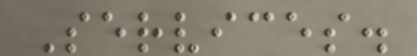Services.
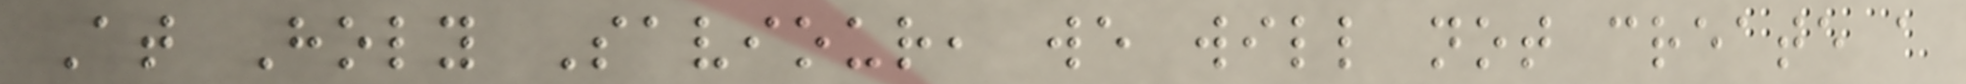At Holy Saviour, we will not create a
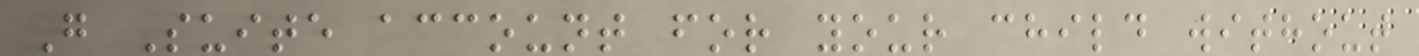G Suite account for your child without
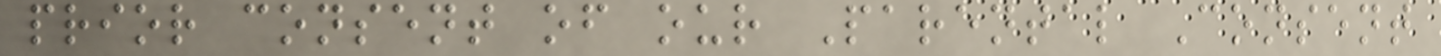prior consent of our Parental Consent
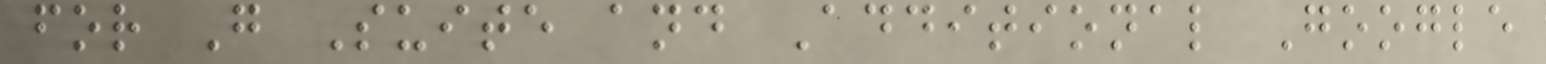for G Suite and Additional Google
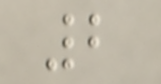2
